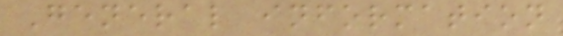General information
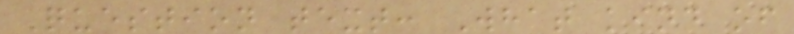Question text: What kind of
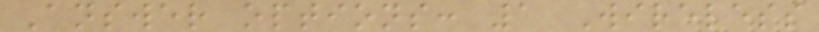Answer options: 1 Wireless
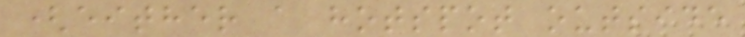(either a hotspot outside
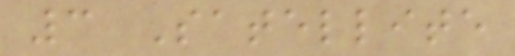3 Satellite
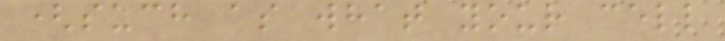(such as what your cell
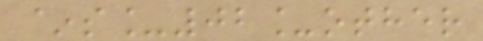~s_02_other
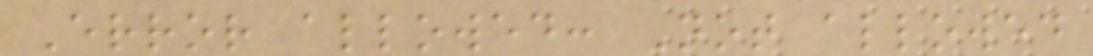Error allowed: Not allowed
